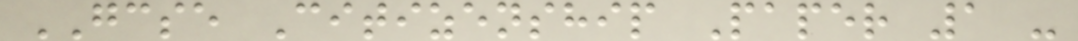GCSE Citizenship Paper 1 -
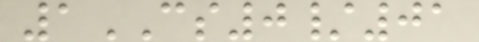1CS0/01
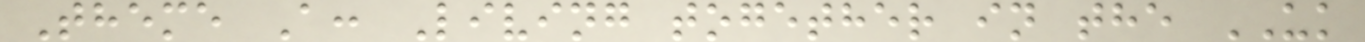Theme A: Living together in the UK
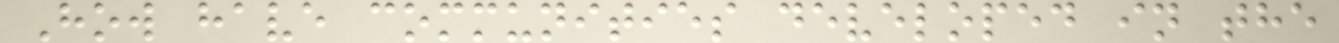How have communities developed in the
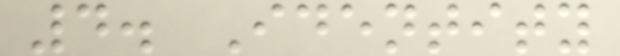4. Identity
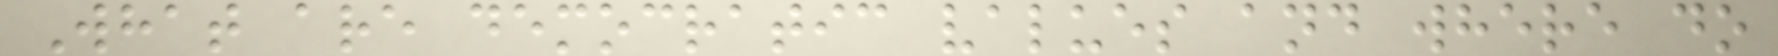What are democratic values and where do
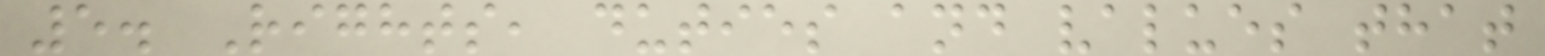5. Rights, duties and values that
